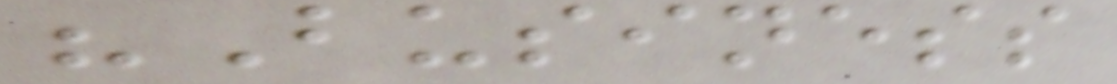"Business
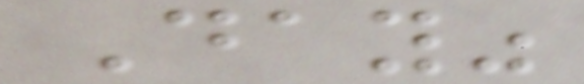Day"
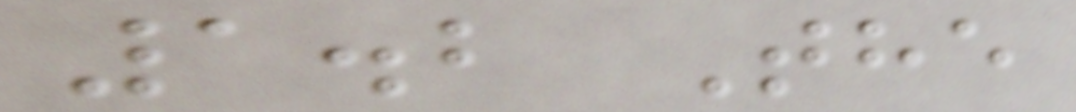1.2 The
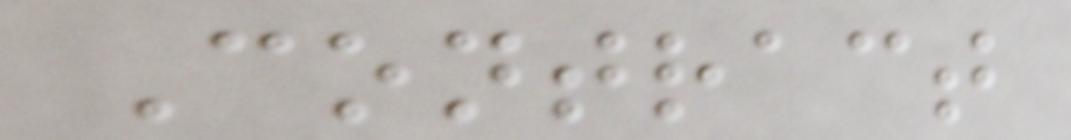Contract
